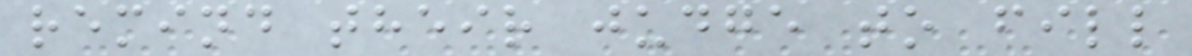remind their judge to fill
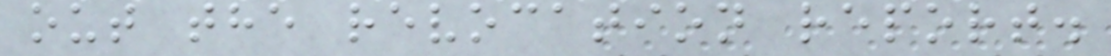out the revocation report.
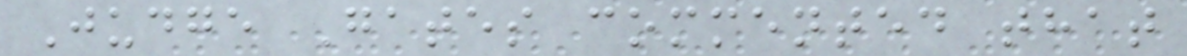Judge Gates commented that
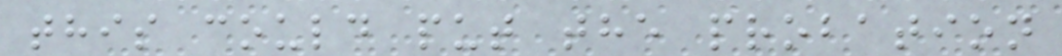this could put the probation
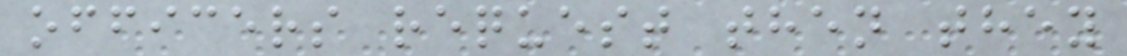officers request then they
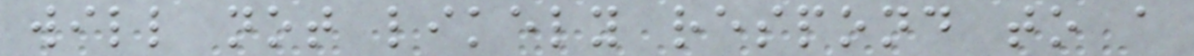will not likely respond to a
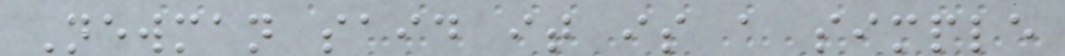Newman said it is a simple
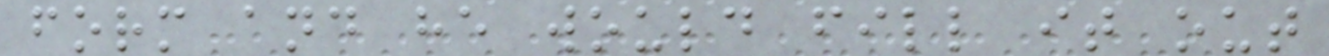form and he would fill it out
